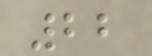22
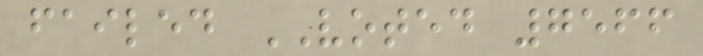failed VOTED 7566
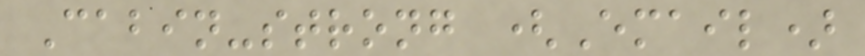Cabin-strong (Email)
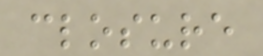closure
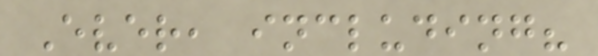Ever, including?
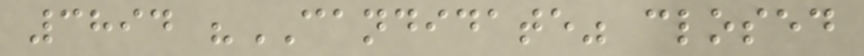3894 "CANDIDATE" closed
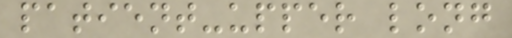patient-upper long
